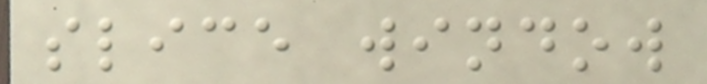slice window
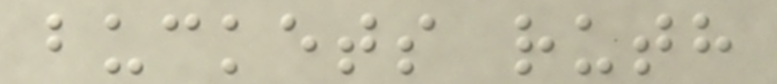buckets ruth
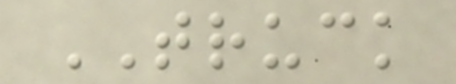TRUCK
